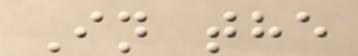In the
